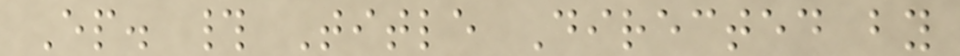Ep. # Title Directed by
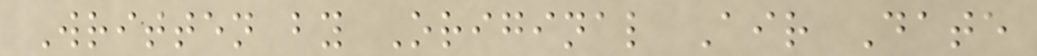Written by Original Air Date
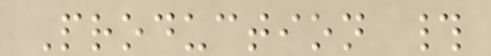Production #
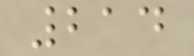214
